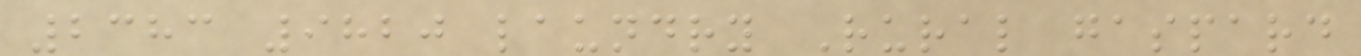2383 9820 laundry Rural gaspard
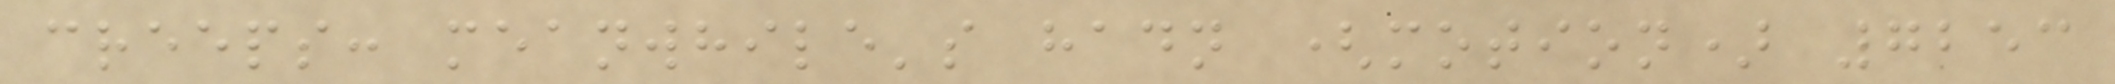creeps: meanwhile's hadn (motion) 7253
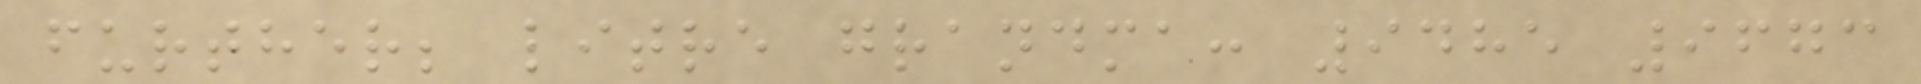further; litre grandma: 9485 9673
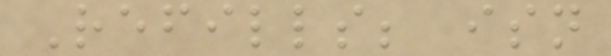Refills; isn
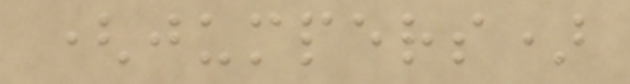(jumpers)
